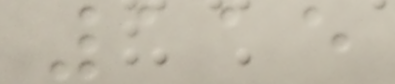115
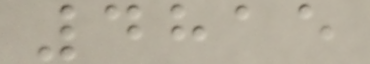4815
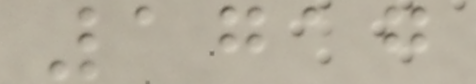1717
